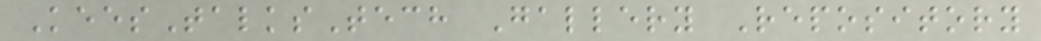KeesTalksTech Gallery Repository
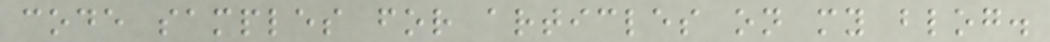code samples for articles on my blog.
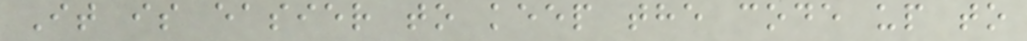It is easier to keep the code up to
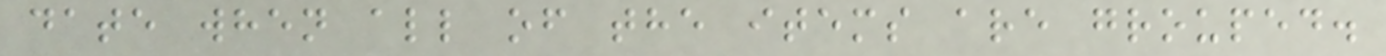date when all of the items are grouped.
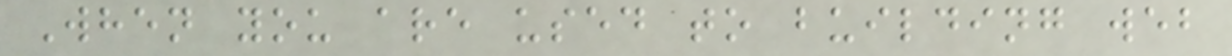When you are used to building web
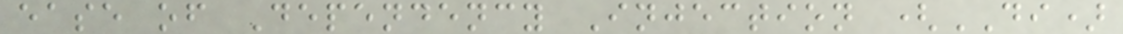ease of Dependency Injection (DI)
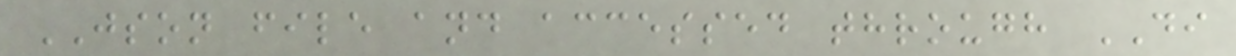JSON file and accessed through DI
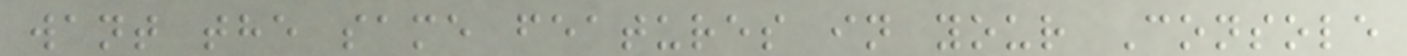want the same features in your Console
